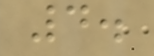4.
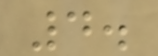4.
